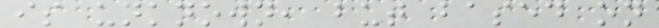is unknown, but based on
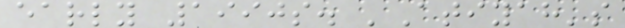early 1990s. 'Atiyah's
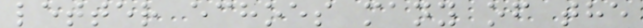letter echoes many of the
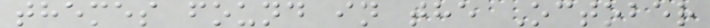themes found in the October
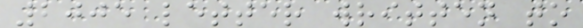2005 letter written to
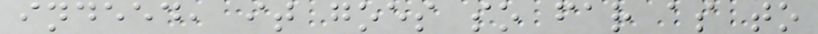indeed, it goes so far as to
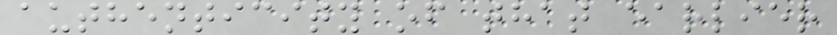authenticity of that earlier
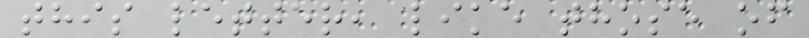this letter, like those of
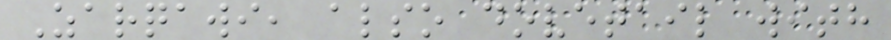Zarqawi, also dovetail with
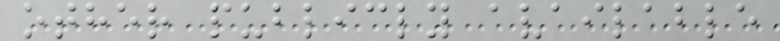other publicly available
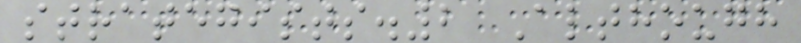strategists.2 Although
